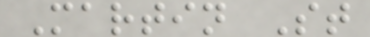Martin St
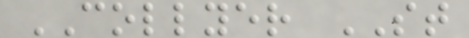COLLYER ST
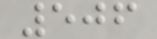506
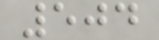504
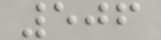506
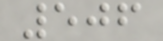506
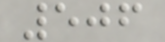506
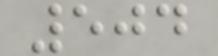504
